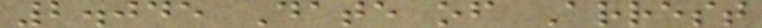2.045 Date of Arrest
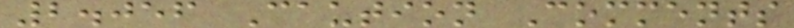2.056 Caution Comments
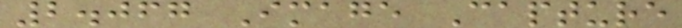2.067 Image Capture
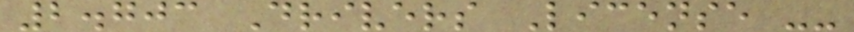2.703 Drivers License --
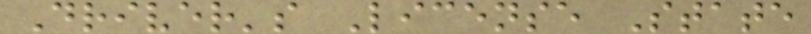Driver's License State
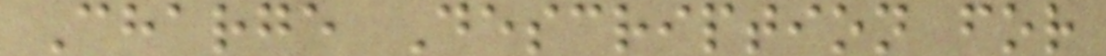Charge Description for
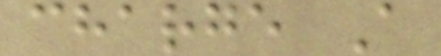charge A
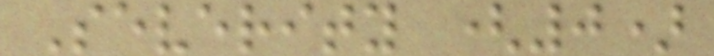Severity (0)
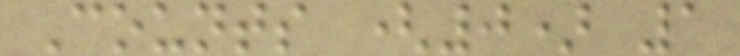Counts (0) 1
